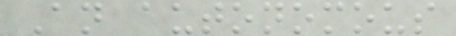An autonomous
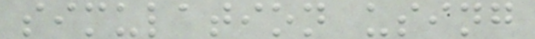simulation using
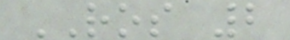ROS 2
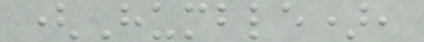(Humble),
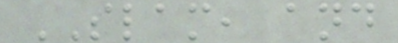SLAM, and
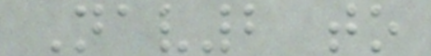Nav2 to
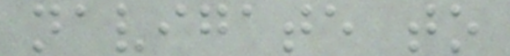navigate to
